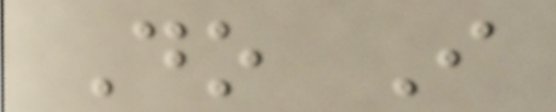Do I
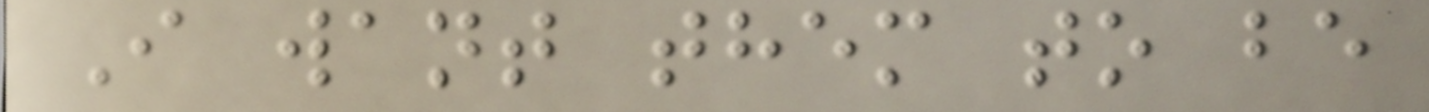I want them to be
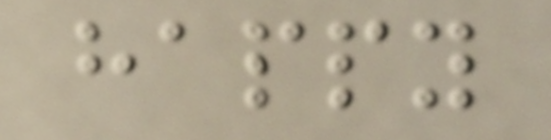happy
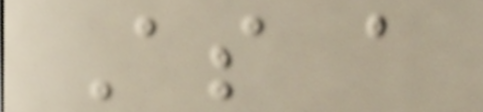As a
